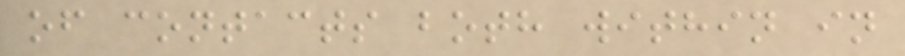of contacts both within in
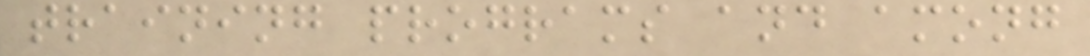training programs and among
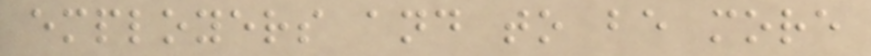employers and to be more
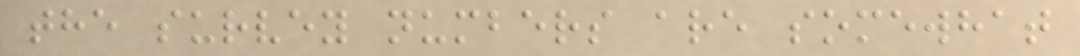the survey numbers are somewhat
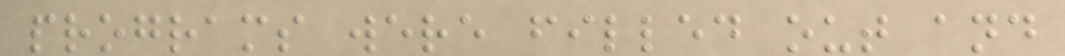programs were filled out and
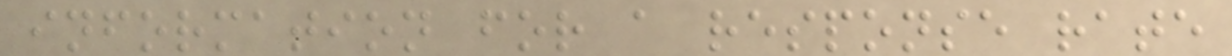information for a response rate
